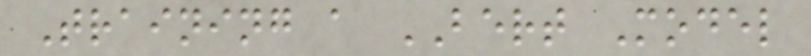Training a BERT Model
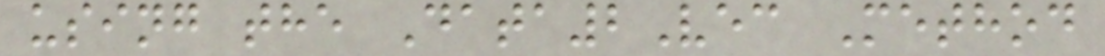using the Data2Vec Method
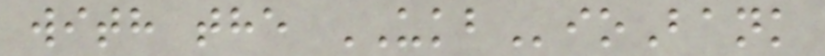with the UKBioBank
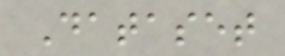Dataset
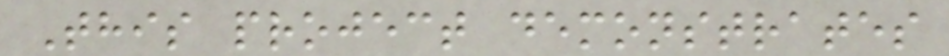This project demonstrates
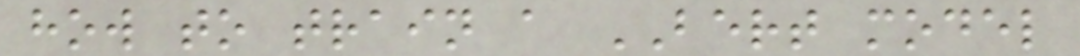how to train a BERT model
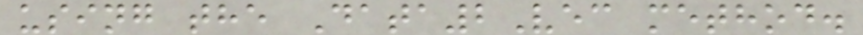using the Data2Vec method.
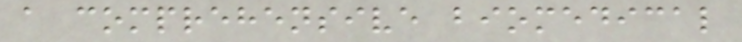a comprehensive biomedical
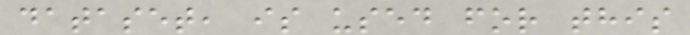dataset, is used for this
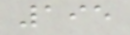195
